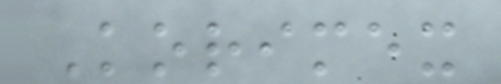Korimex
